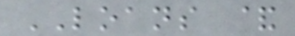LOANS &
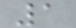1
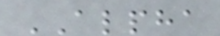ALPHA
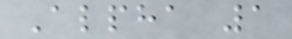Alpha 1
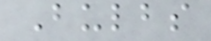Bulbs
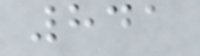841
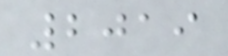2019
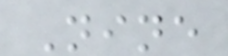Nine
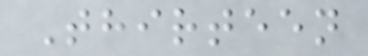Thirteen
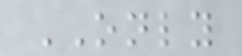ONLY
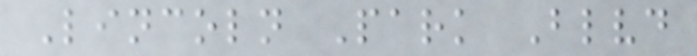Lincoln Park Blvd
